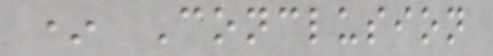* Conclusion
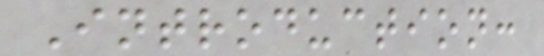Introduction:
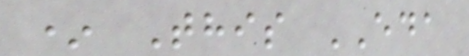* This EDA
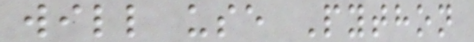will use Python
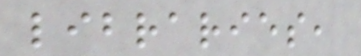libraries,
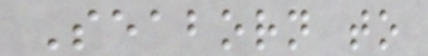Seaborn to
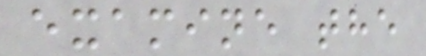examine the
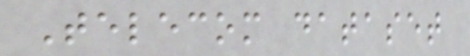Telecom dataset
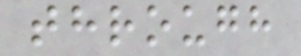through
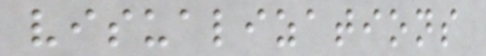visualizations
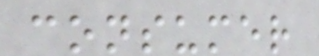consumer
